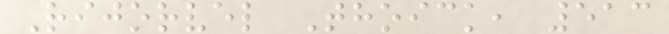Rijorvel Thoick, 513
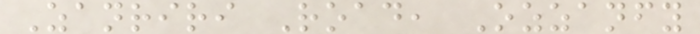Zanriri Road, Ozzanfy
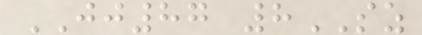JJ87 8SZ
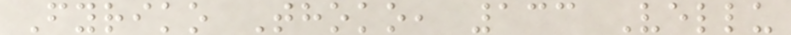Fyriko Thoko, 133 Vellu
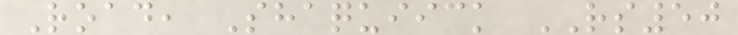Road, Shaquiick RS50
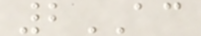2AC
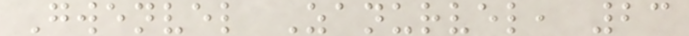Gwenvel Zanurvel, 23
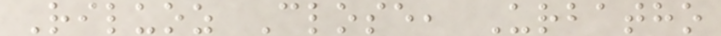Riluoz Close, Urbatho
